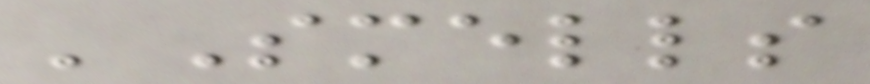'Smells
